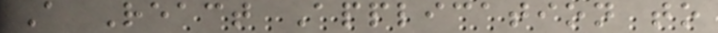A React Application to
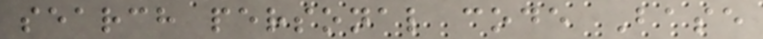search personal code Base
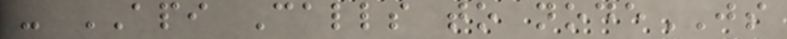- API Calls to nodeJS
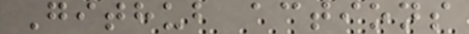Github actions
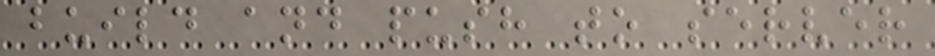build and push to server
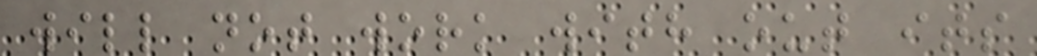will not work with out its
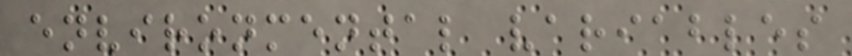environmental variables
